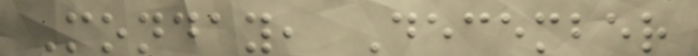Monday, December
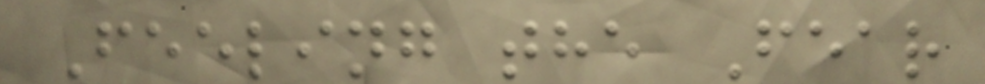Feeling the Fear
